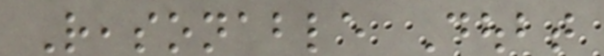Reasonable Doubt
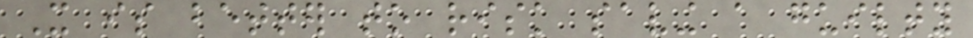It is better to risk saving a guilty
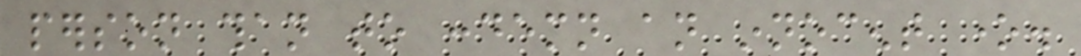person than to condemn an innocent one.
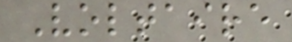Voltaire
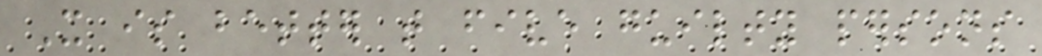It is better that five guilty persons
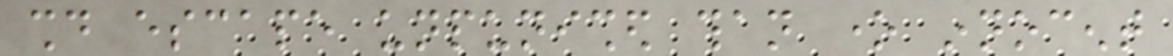should escape unpunished than one innocent
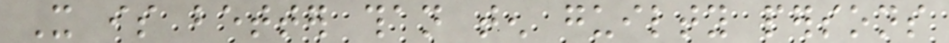It is better than ten guilty persons
